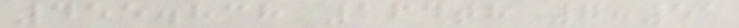455.838 164th 7:51
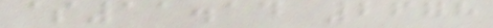$11.14 2678
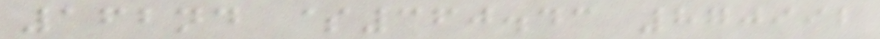162nd $360.43 870992
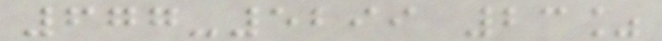677-5299 23%
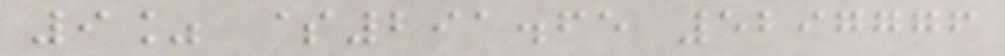9% $291.65 5297776
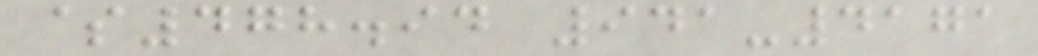$478.94 941-4171
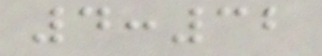4:32
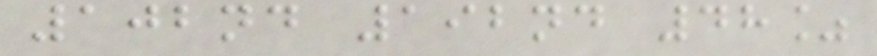102nd 192nd 48%
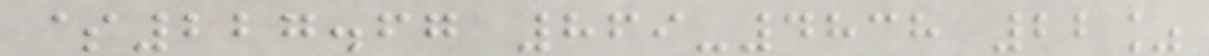$227.67 869-4838 22%
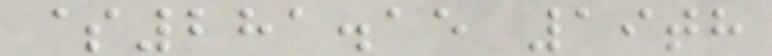$281.15 19th
